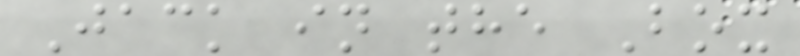Jack in the Box
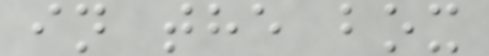in the box
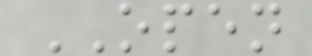OPEN
